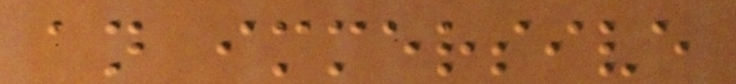an immersive
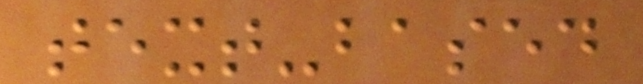text-based
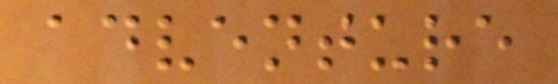adventure
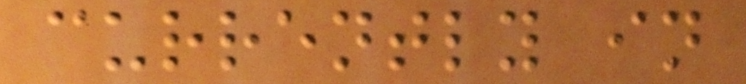currently in
